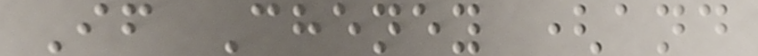If Cheney (and
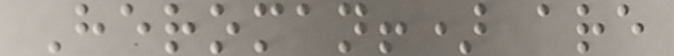Heroman!) are
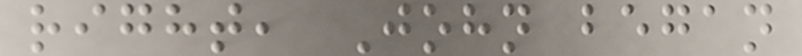right, John began
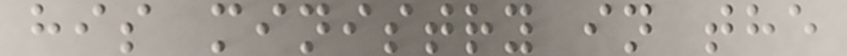his ministry in the
